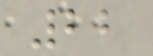22
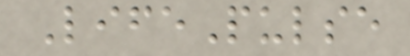LifePulse
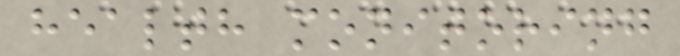health monitoring
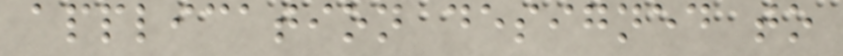application designed to
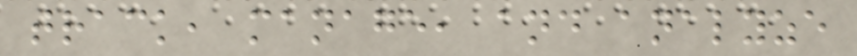track, manage, and analyze
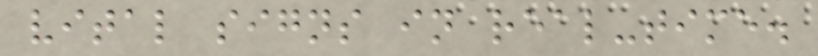vital signs in real-time.
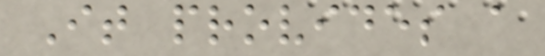It provides a
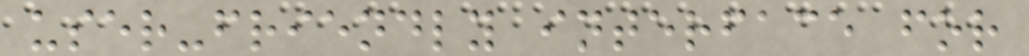user-friendly interface for
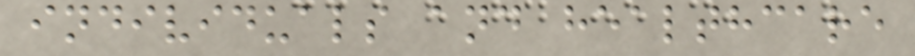individuals and healthcare
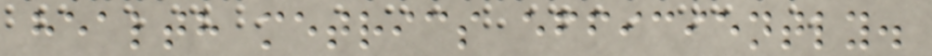health metrics efficiently.
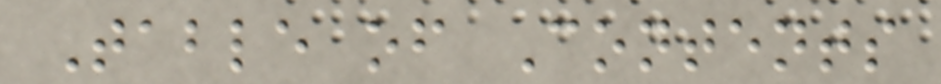Table of Contents
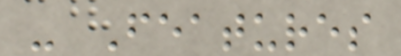- Features
